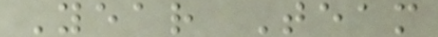Year Team
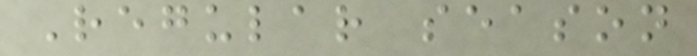Regular season
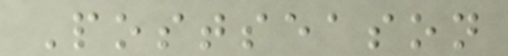Postseason
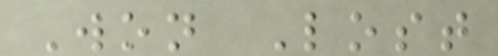Won Lost
